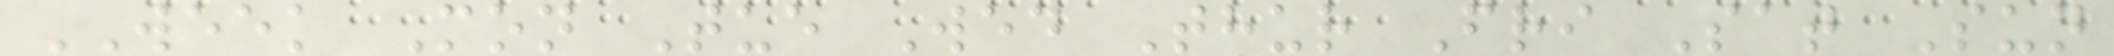WEEK Mon Tue Wed Thur Fri Sat Sun
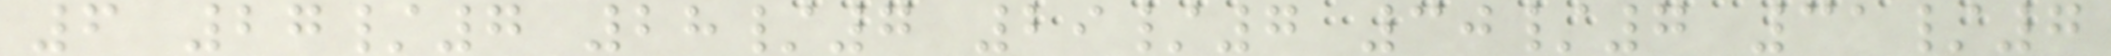6 27/7 28/7 29/7 30/7 31/7
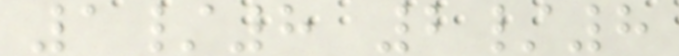1/8 2/8
